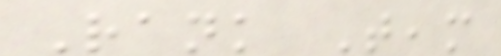Rank Team
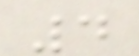4
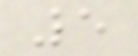5
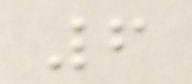6
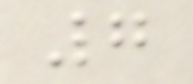7
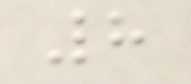8
